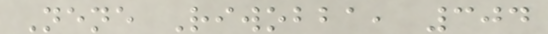Nene Riwobba, 304
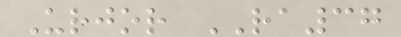Urjor RA37
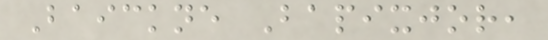Baickne Bapixjor,
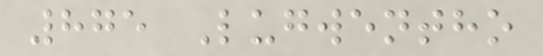875 Lugwentho
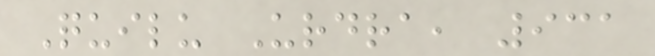Quilu Urdra, 931
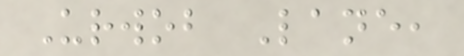Urwob Lane,
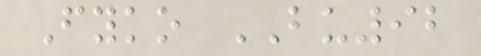Fyko BU92
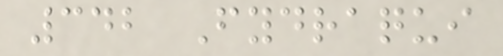342 Fydraqui
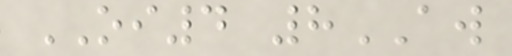OI4 8AW
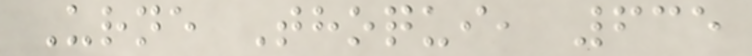Urne Thoqui, 635
